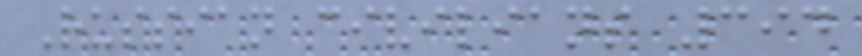Russian civilians 394
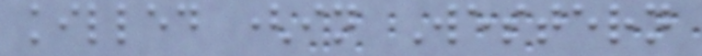killed (in Western
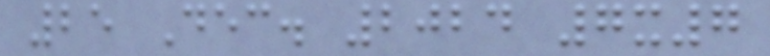25 Dec. 2024 7x7
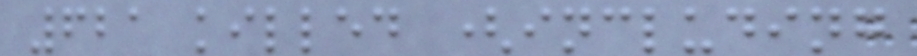621 killed (including
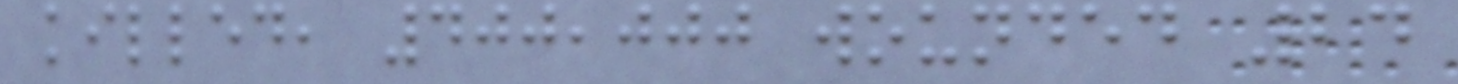killed, 400,000 wounded 24
